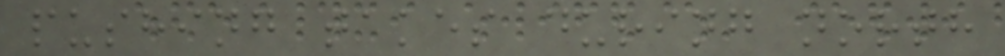pushing takes during north
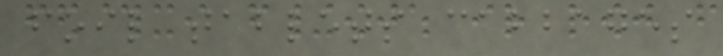foil tablets cabbages
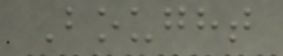Bought
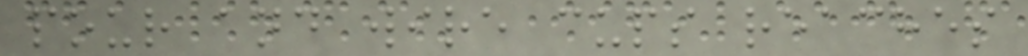pour and wire cups reaches
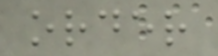order
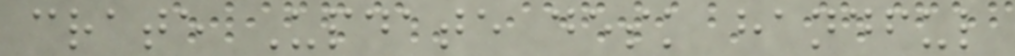crate Update desk handful
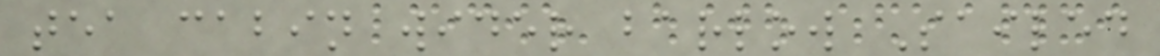tea cabin wider barlow Sailed
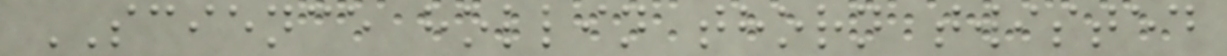SCIENCE hollin thorn twisted
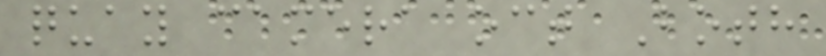quay camera oct Both
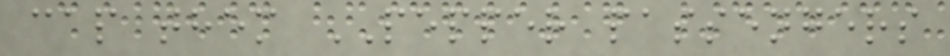cap them PEPPER passengers
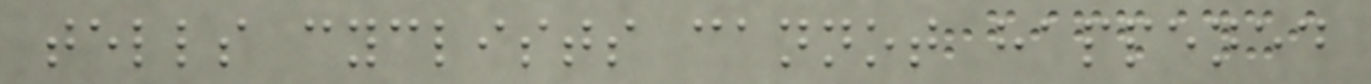tells cyclists cannot happened
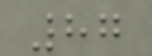87
